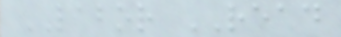LABOR READ
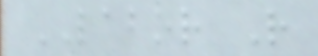LABOR R
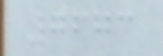7673
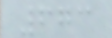673
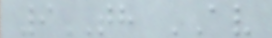9TH AV
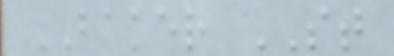BAKER ST
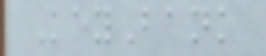KeyBank
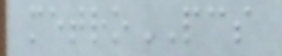metroPCS
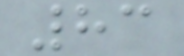83
